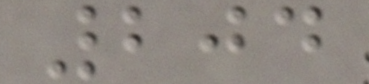204
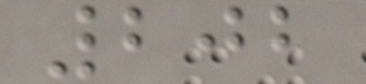202
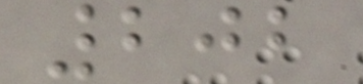202
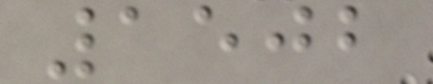1502
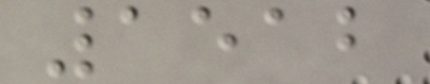1512
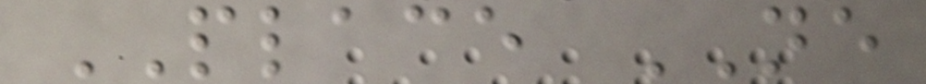PLACE NE
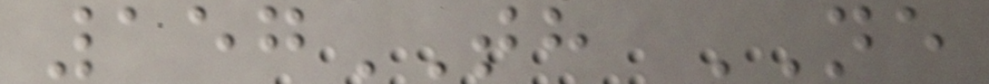157TH NE
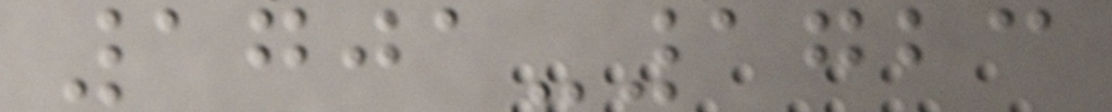1701-1723
